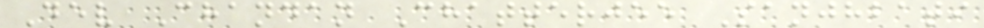Dev Chandan Chatterjee Sanjhbati
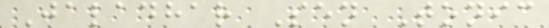Jaladhar Sen Tonic
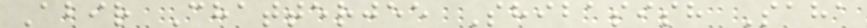Abir Chatterjee Shibasish Saha
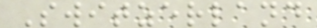Switzerland
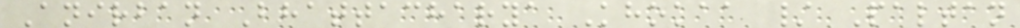Anirban Bhattacharya Khokaa / Paltan
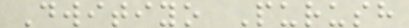Dwitiyo Purush
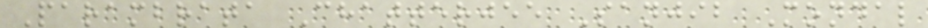Parambrata Chatterjee Sanjib Mondal
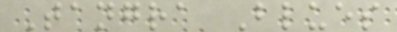Tangra Blues
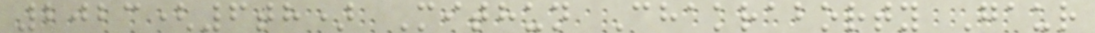2023(6th) Mithun Chakraborty Gaur
